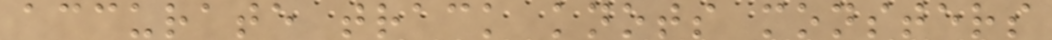accurate track knots monsters
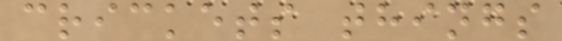crickets things
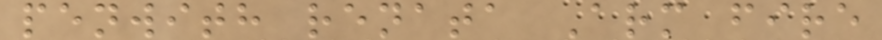penwith renata Arm fire
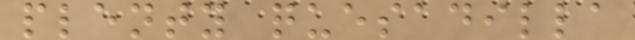plenty quesadilla
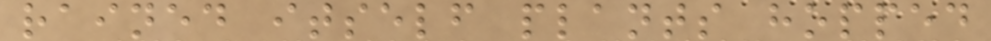rained itself plants hopped
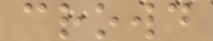crowd
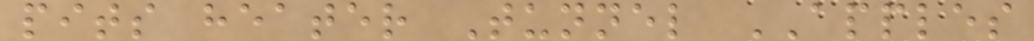pits heater Tunnel APPLES
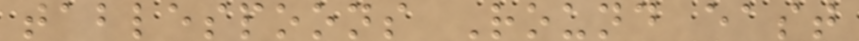tablespoons Round east
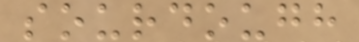sourdough
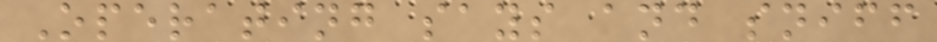Operating says and sniff
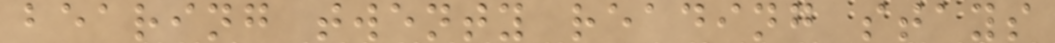bearing twenty reading stays
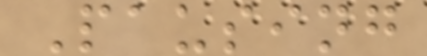Pausing
